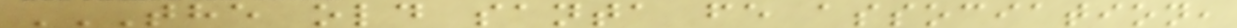THE OLD SANTA FE ASSOCIATION,
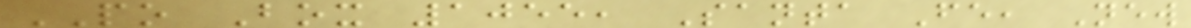PO Box 1055, Santa Fe, New
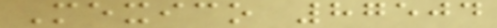Mexico 87504
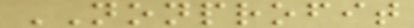NONPROFIT
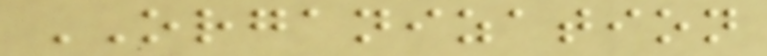ORGANIZATION
